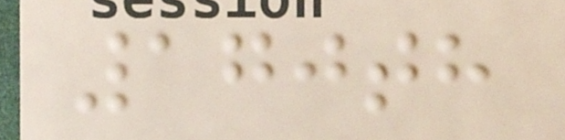170th
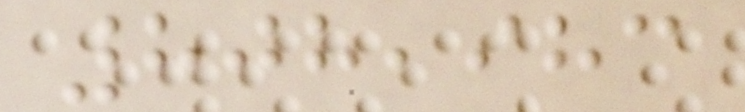808,983
